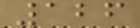126
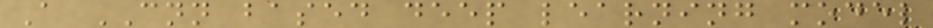A CNN based deep learning model
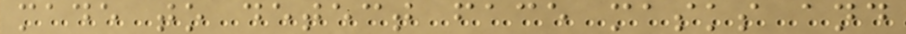made to detect face masks and
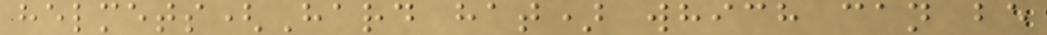helmets(Hard hat) which can be
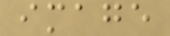image
